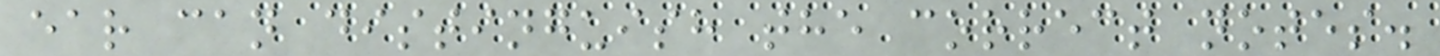ear can distinguish the correct notes.
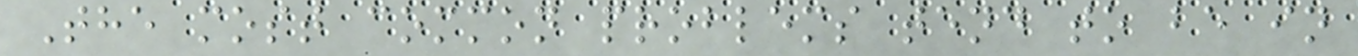The most common problems tend to be in
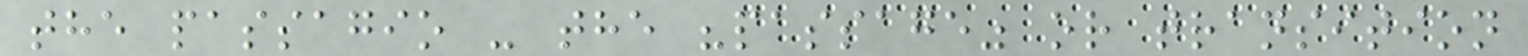the passagio - the "passage" or transition
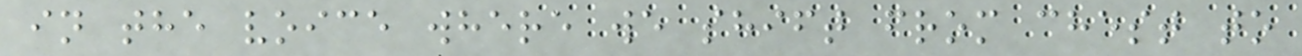in the voice where we shift from chest to
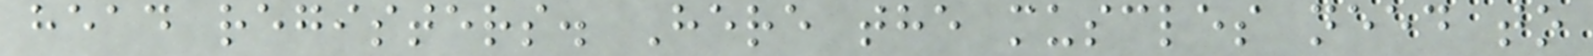head registers. Here the muscles need to
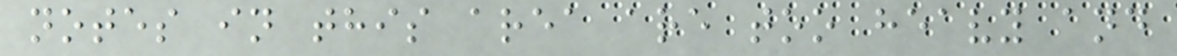notes in this area are too heavy and
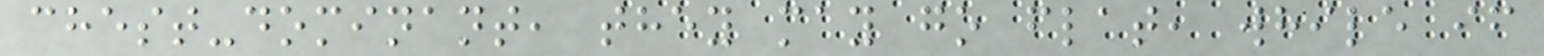chest-dominant, they may go flat, while if
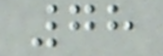78
